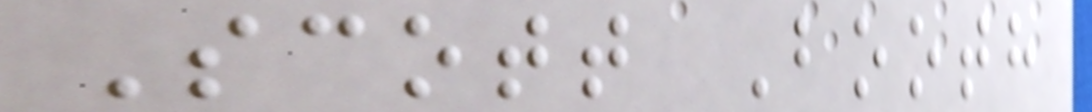Scott Booth
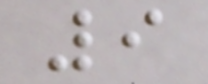9
